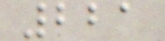221
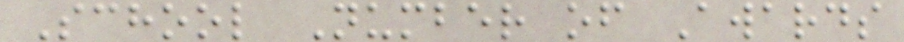School Number of Awards
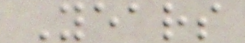Years
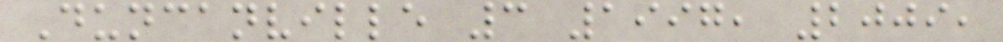Duncanville 3 1997, 2009,
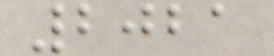2021
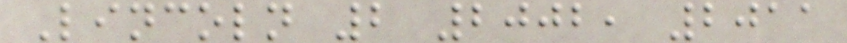Lincoln 2 2002, 2011
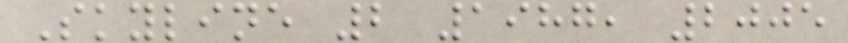Skyline 2 1987, 2005
